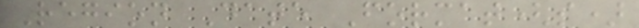Region Date Format(s)
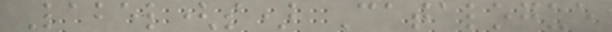Label(s) Catalogue
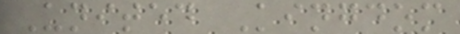United Kingdom
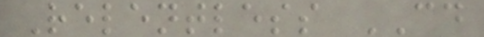Relentless CD
